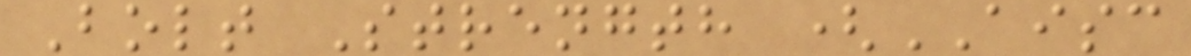Bolt Strength (AISC
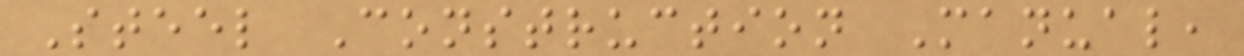Steel Construction Manual,
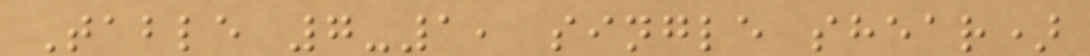Table 7-1, single shear)
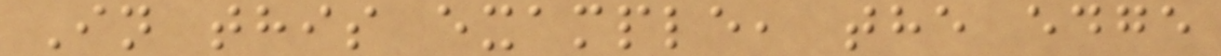In this example, the edge
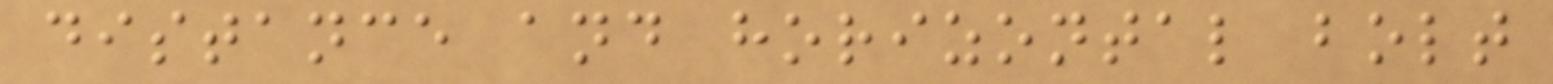distance and horizontal bolt
